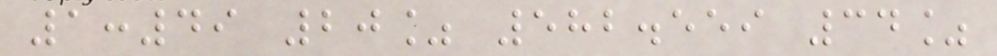1:49 20% 582.559 34%
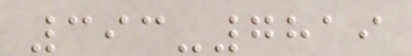393-7819
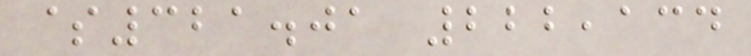$321.01 222,134
